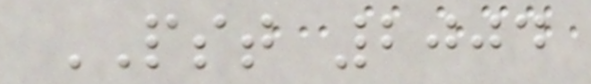PST 2004
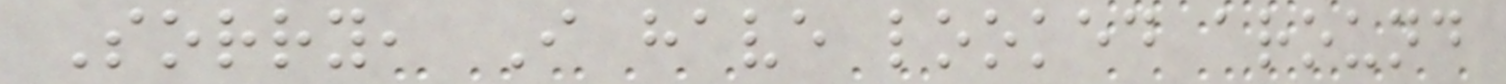Sorry, I have looked around
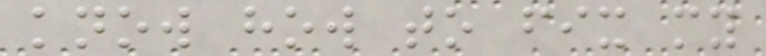know how to fix my
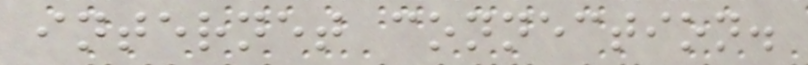internet connection.
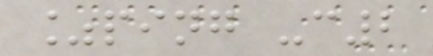%ping -c2
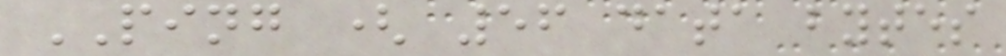PING ( 56 data bytes
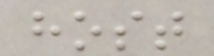host
